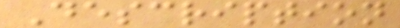Description
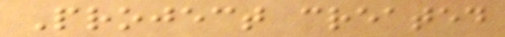Project created
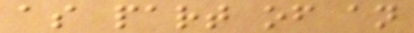as part of an
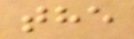the
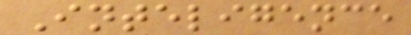Inteligence
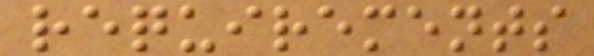requirements
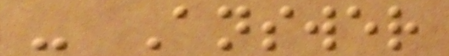- Answer
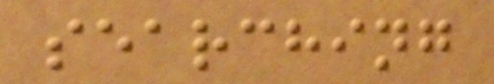searching
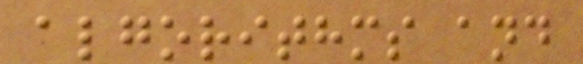algorithms and
